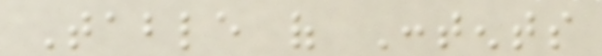Table of Contents
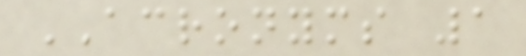ACRONYMS 1
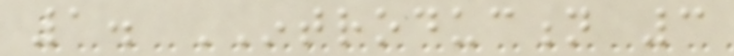1. INTRODUCTION 3
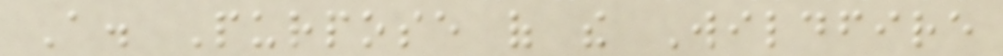A. Purpose of the Wildfire
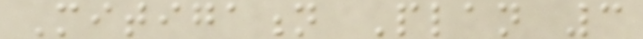Mitigation Plan 3
